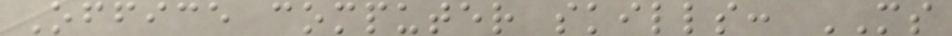Office computer skills: MS
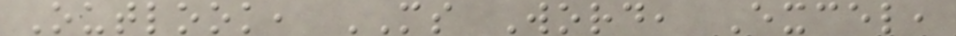Outlook, MS Word, Excel,
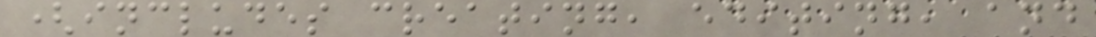(includes creating, editing, and
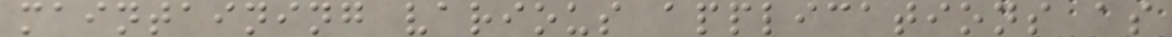maintaining various applications as
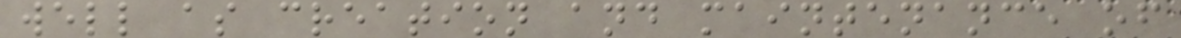well as creation and maintenance of
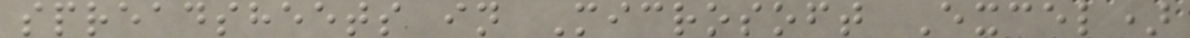spreadsheets in Microsoft Excel)
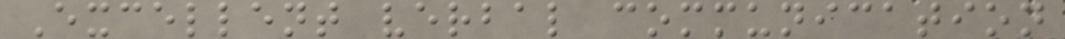Excellent verbal communication
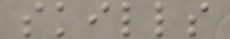skills
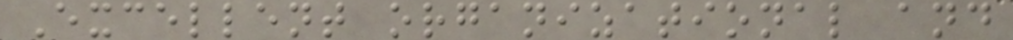Excellent organizational and
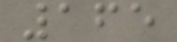165
